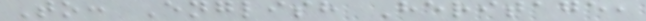To: English Heritage,
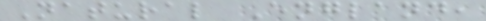Natural England,
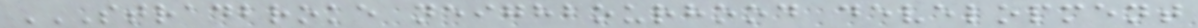STRADBROKE NEIGHBOURHOOD DEVELOPMENT
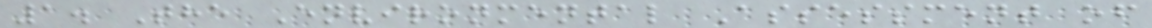1. The Environmental Assessment of
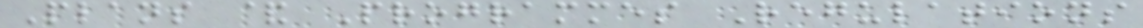Plans & Programmes Regulations
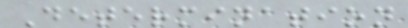Determination
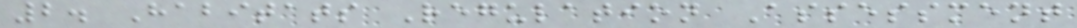2. Habitats Regulation Assessment
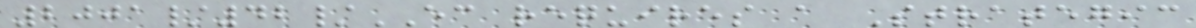2001/42/EC requires a Strategic
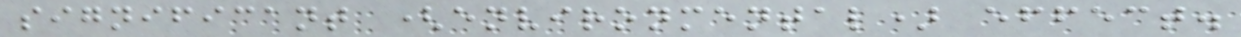significant (environmental) effect.
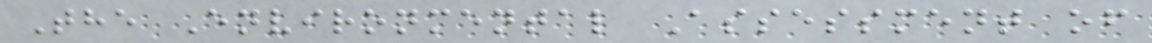The Environmental Assessment of
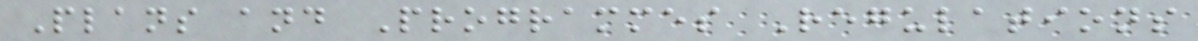Plans and Programmes Regulations
